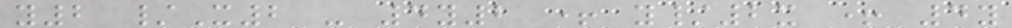y2 /X2 - 4y2 + y/2x + 4y
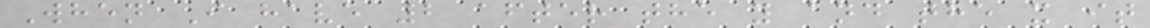When I have 2 after the y and the x it
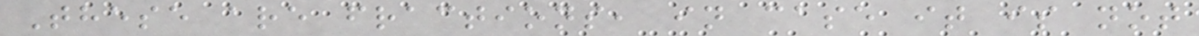These are fractions, in case it is not
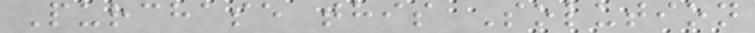Purchase this Solution
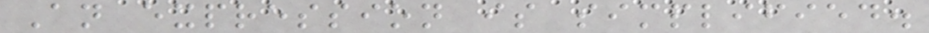An expression is simplified.
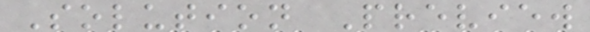Solution Preview
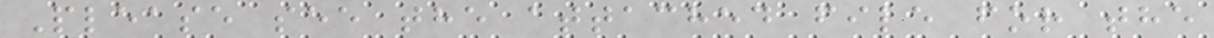Please see the attached file for the
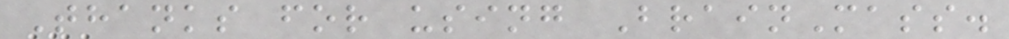Thanks for using BrainMass.
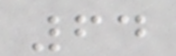64
